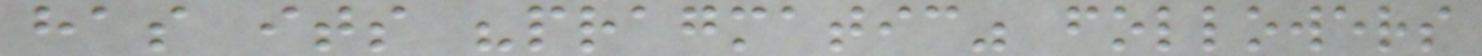has its "pragmatic" followers
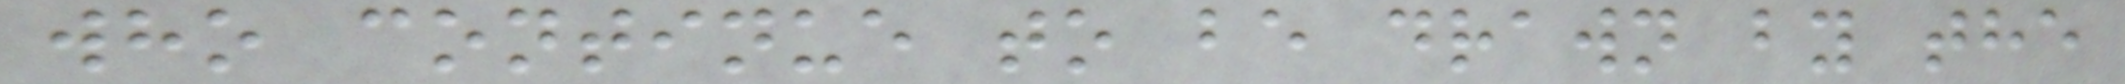who continue to be drawn by the
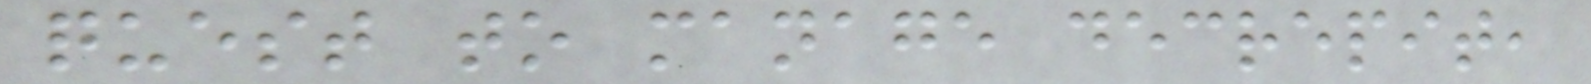quest to manage decrepit,
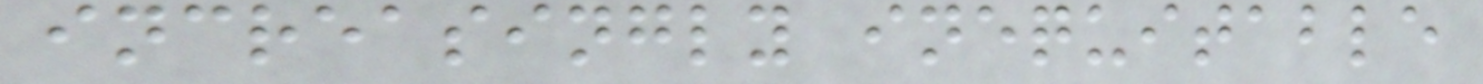increasingly inequitable
